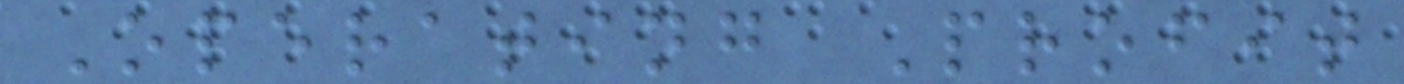Operating Profit
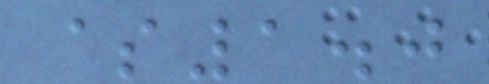$1.0
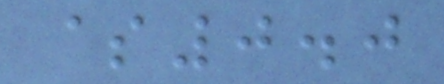$0.0
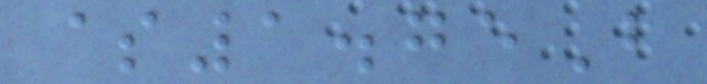$1.75B
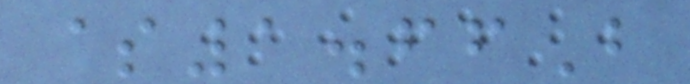$1.66B
